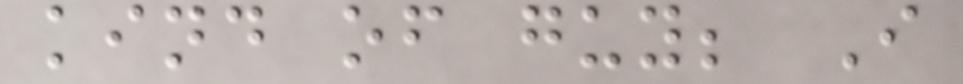kind of guy; I
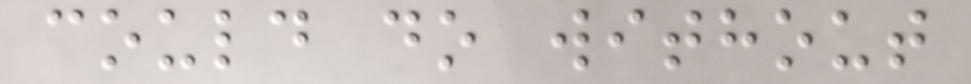could do without
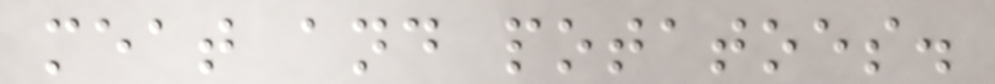meat and potatoes.
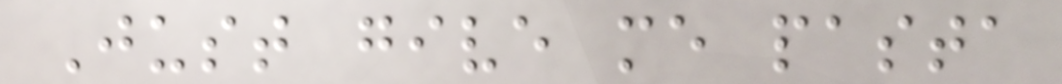Just give me pasta
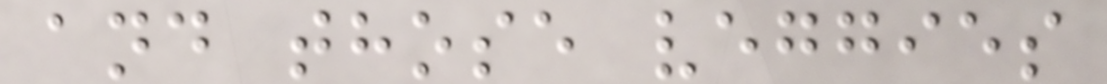and those veggies
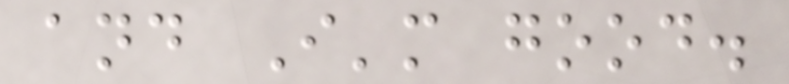and I'm good.
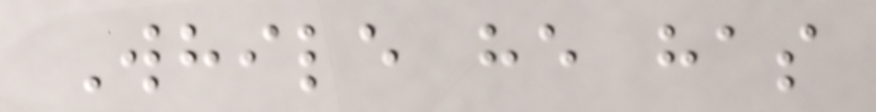While he has
